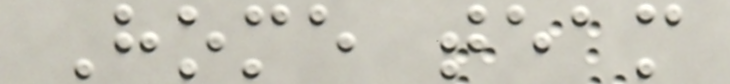Home team
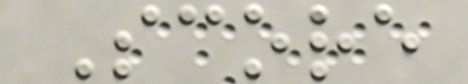Score
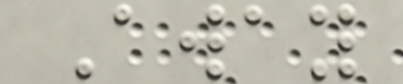Away
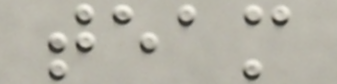team
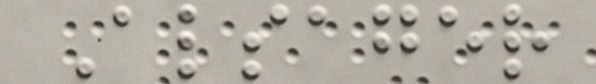Alsager
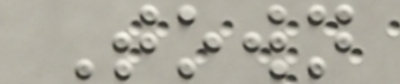Town
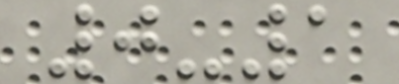0-1
